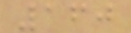160
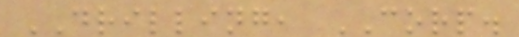DRILLING, CORP.
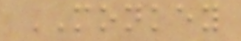MONKEY
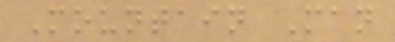Mountain Man
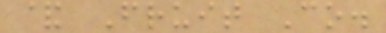& Fruit Co.
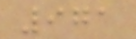971
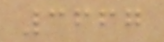3667
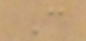C
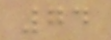74
